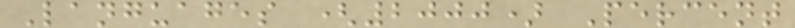Languages (2000) Percent
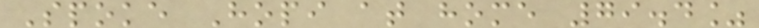Spoke Hopi at home 79.4%
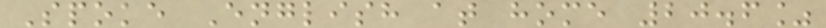Spoke English at home 20.6%
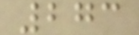273
